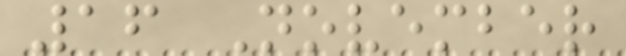16 November
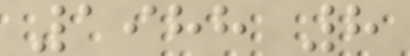1988 8
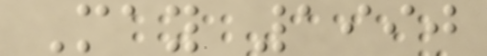May 1990
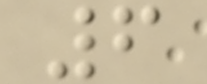6
